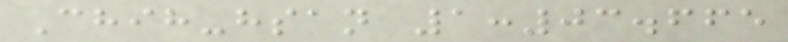Chih-hsan 1:03.665
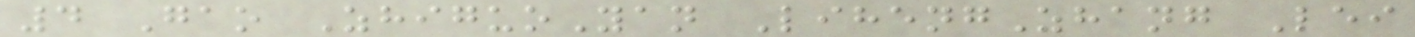4 Gao ZhiguoYan LihengZhang Lei
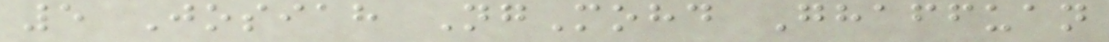5 Josiah NgMohd Ghaffuan
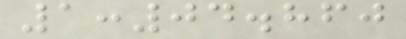1:04.860
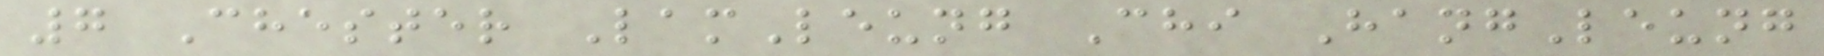7 Chester LamLeung Chi HangLeung
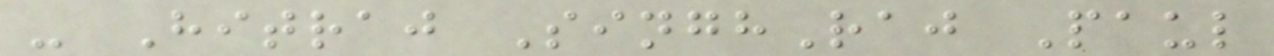- Hitraj SinghRaj Paul
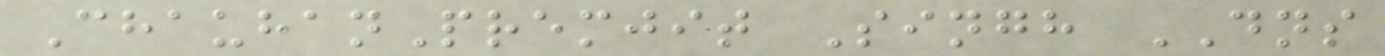ChauhanPremjit Singh DNS
